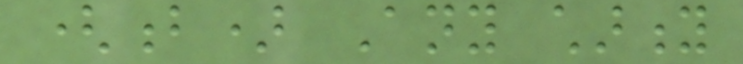(b) Any charity
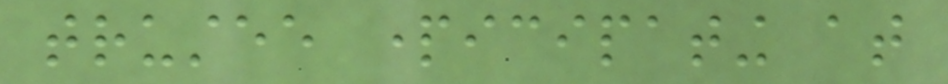trustee participating at
